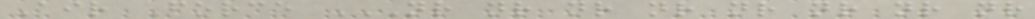Air Force NR NR NR NR NR NR NR NR
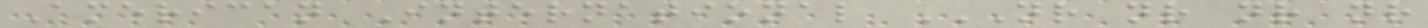American International NR NR NR NR
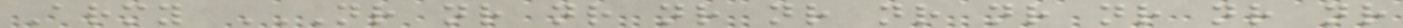Army NR NR NR NR NR NR NR NR NR NR
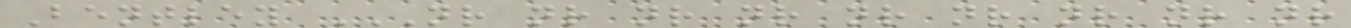Bentley NR NR NR NR NR NR NR NR NR
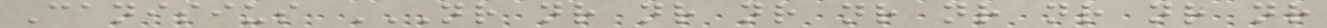Canisius NR NR NR NR NR NR NR NR NR
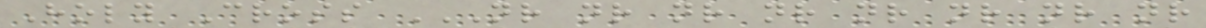Holy Cross NR NR NR NR NR NR NR NR
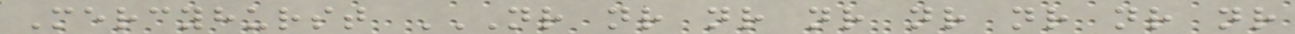Mercyhurst NR NR NR NR NR NR NR NR
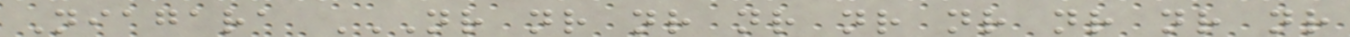Niagara NR NR NR NR NR NR NR NR NR
